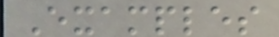Examples
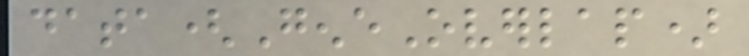data(GeneOverlap)
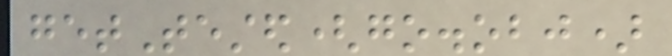getTested(go.obj)
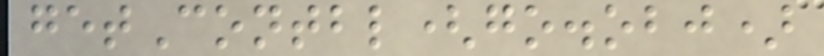getContbl(go.obj)
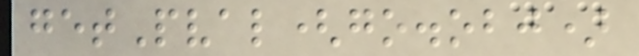getPval(go.obj)
